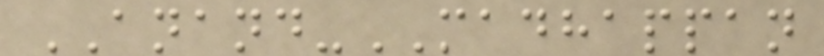ANAND-MADHAPPAN
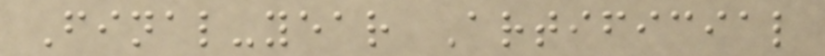Final-year Artificial
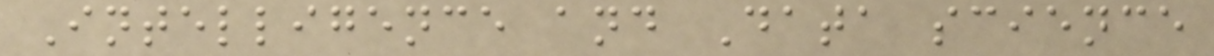Intelligence and Data science
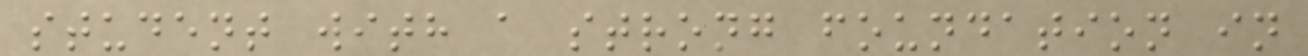student with a strong foundation in
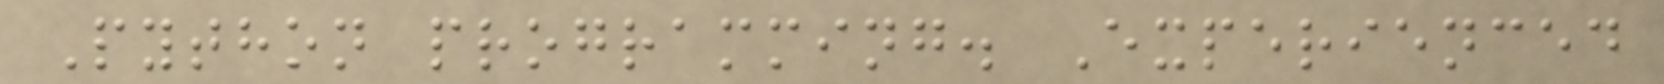Python programming. Experienced
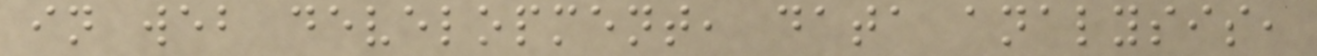in web development, data analysis,
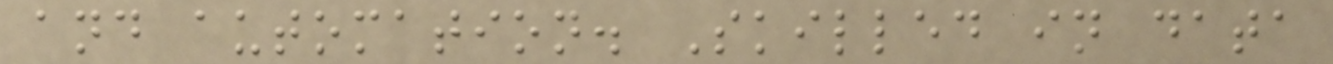and automation. Skilled in data
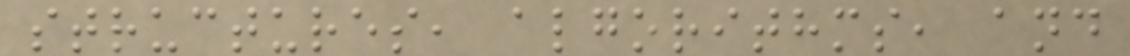structures, algorithms, and
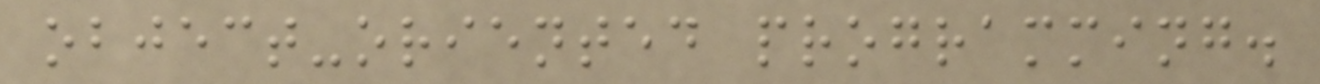object-oriented programming.
